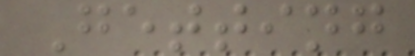Getting
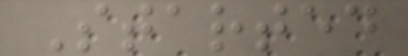Started
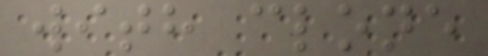with clone
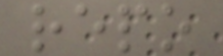repo
